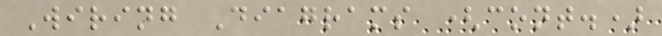Wiring Diagrams (cont.)
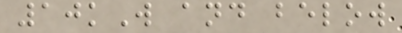10kW and below
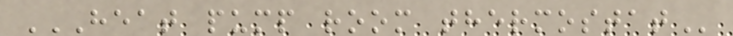HEAT PUMP ROOM THERMOSTAT
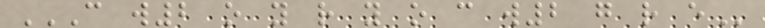C W2 O Y R Y O C W2 G R E
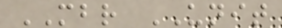MBR UNIT
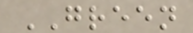GREEN
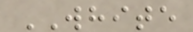WHITE
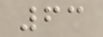63
